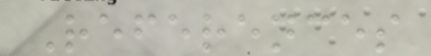References
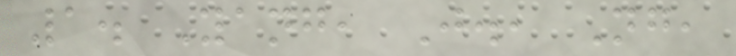1. Yang, J., Ng,
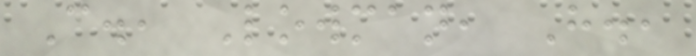C., Lowman, H.,
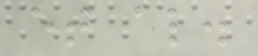et al.
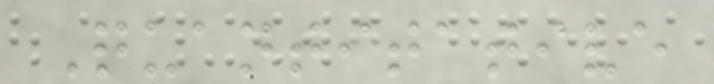Quantitative
